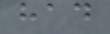had
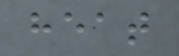heat
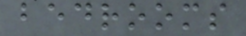bedrooms
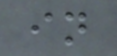in
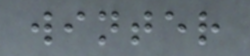winter
